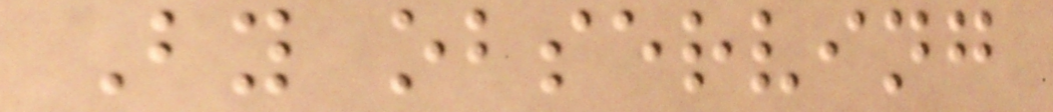By observing
